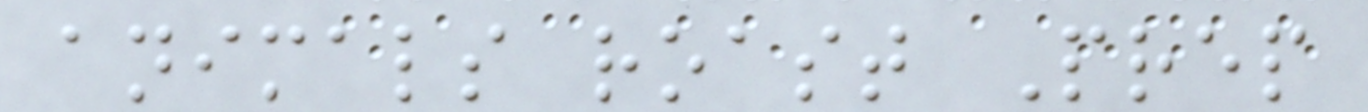animals roast Prep
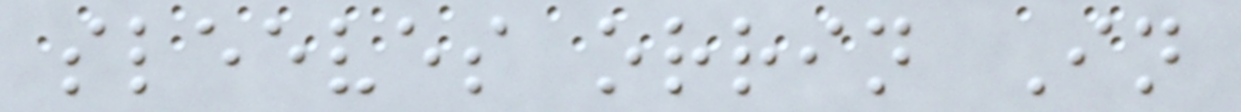sleeves orrin In
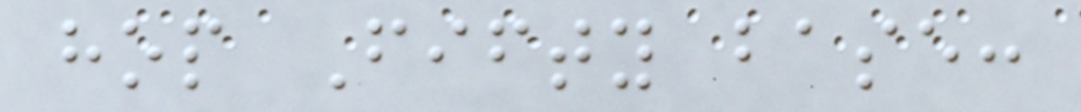hop Fifty base:
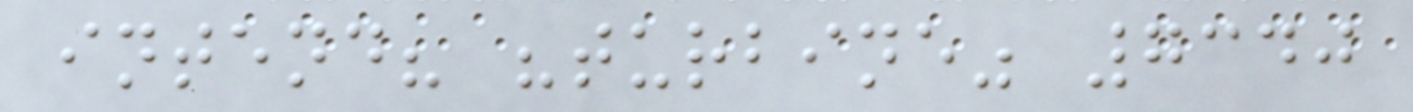intend? "turbine" 7340
